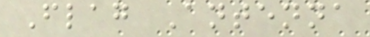Flag Antenna
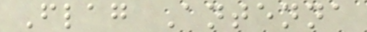Flag Antenna
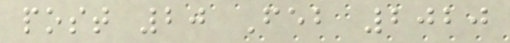post 20 Feb 2020
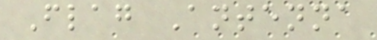Flag Antenna
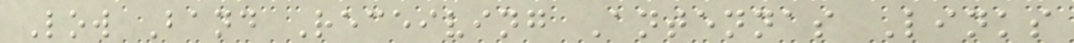Low Band Receiving Antennas Links
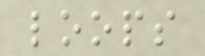loops
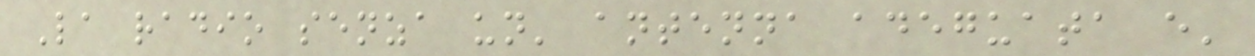La radio senza un' antenna adeguata e'
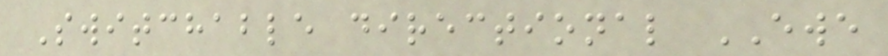Switchable directional EWE
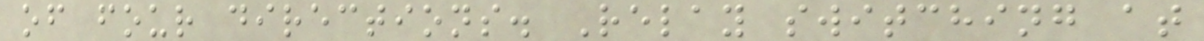of four directions. Relay switching at
